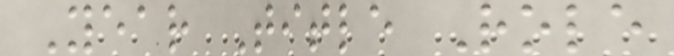Year Title Role
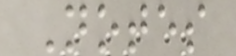Notes
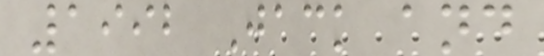1992 Jack and
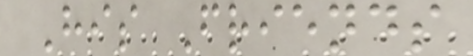His Friends
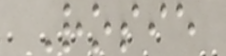Rosie
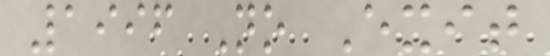1996 No Exit
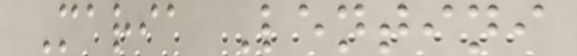Maria Lentini
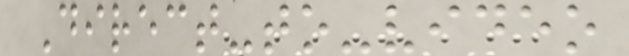Direct-to-video
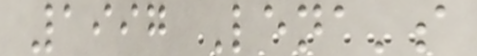1997 Lena's
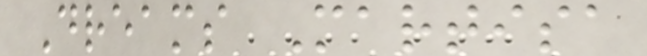Dreams Martisa
